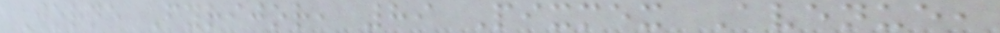Jorne Fyrijor, 89 Pixmex Avenue,
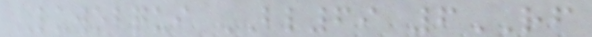Luwobqui BL69 6RF
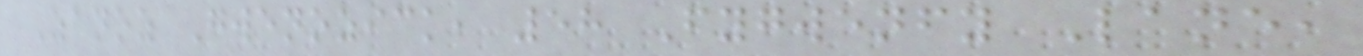Zanoz Gwenozick, 58 Fygwenfy Lane,
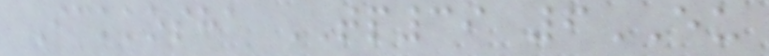Ickkosha TP39 6EU
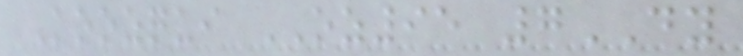Koozqui OZ95 7DY
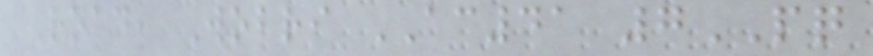Road, Wobri AC41 7PQ
